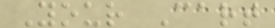Your Cart
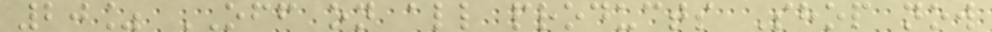20% OFF on all products Shop now
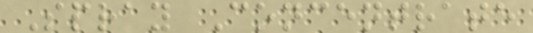Spray Concentrate
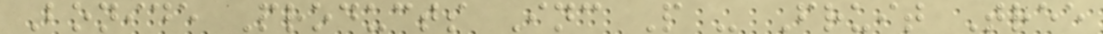Bonide Products Inc P - Fruit Tree
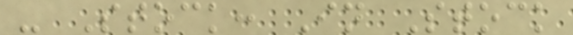- Stock: In Stock
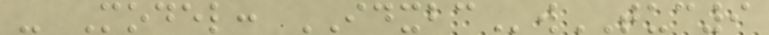- Model: IDXBCwTUC9
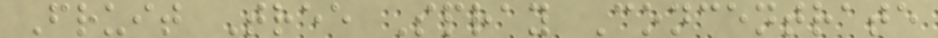Fruit Tree Spray Concentrate
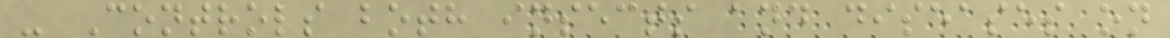- Controls both insects and diseases on
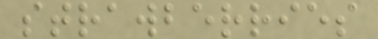strawberries
